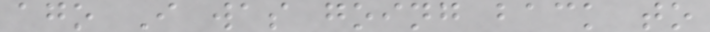ago I was going back to
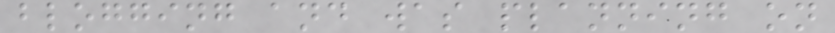blogging and was planning on
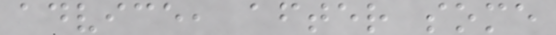advice, after some
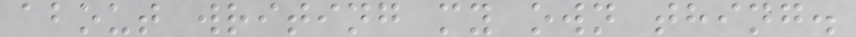about writing my own thing.
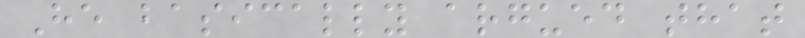He basically argued that
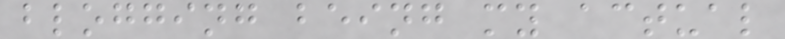blogging being my actual
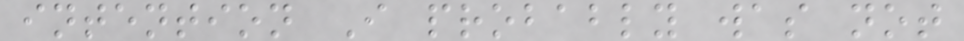intention I probably was not
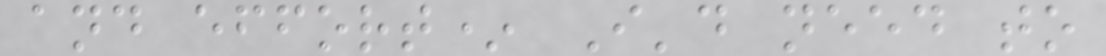and effort* I'd need to
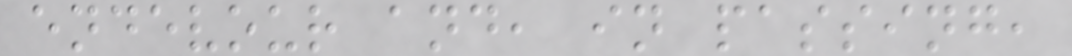endevour and, in passing,
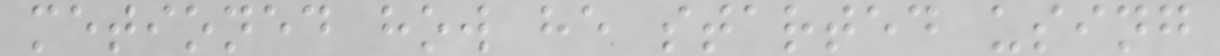metioned how he started using
